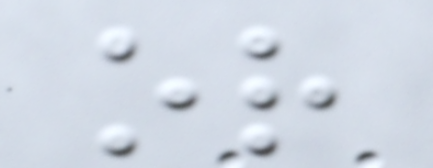or
